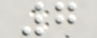7
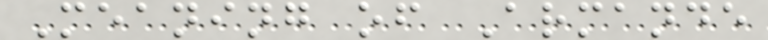Meaning of Armande
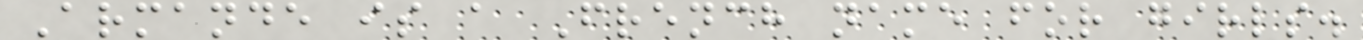Armande is a French name for girls.
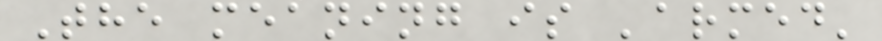The meaning is 'armed'
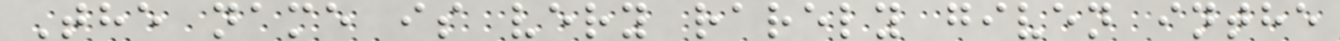The name is very rarely given inthe
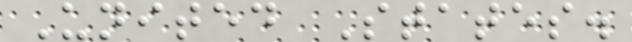United States.
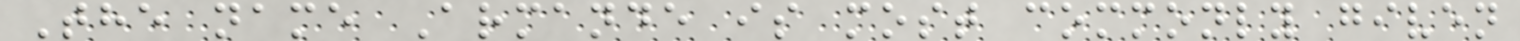The name Armande is most commonly given
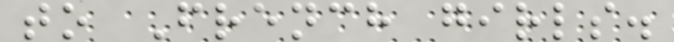to French girls.
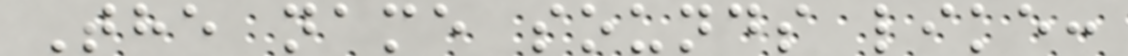The name sounds like:
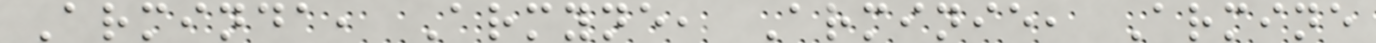Arminda, Armyne, Arminie, Armine
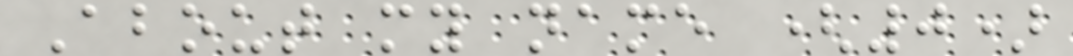About my name (0)
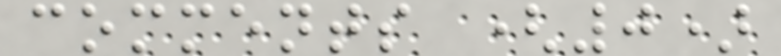comments (0)
